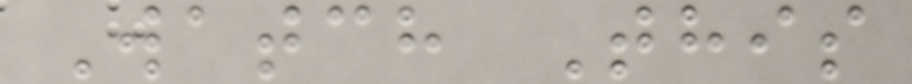Watch This
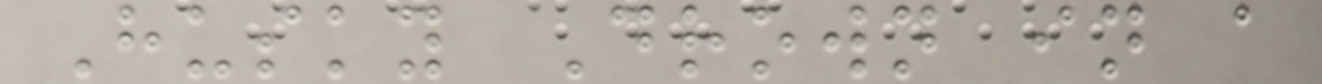Husky Drown in a
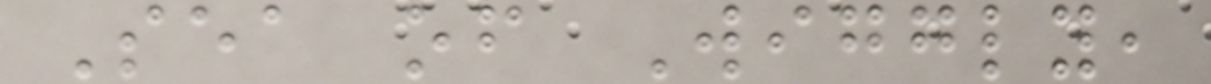Sea of Wiggly,
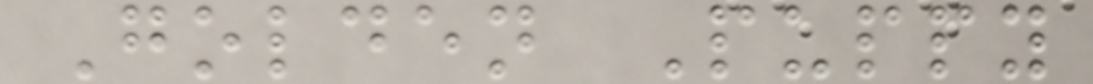Golden Puppy
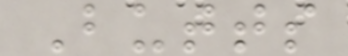Butts
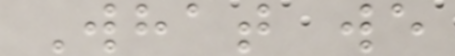What we
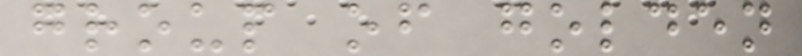group of golden
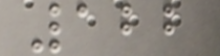122
